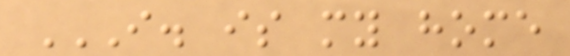I. IS MY HOME
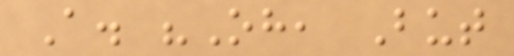A. "Oh, But
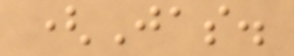(Jas.
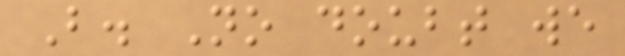B. No doubt we
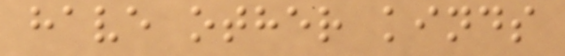have other kinds
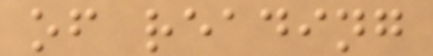of reading
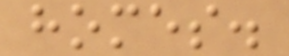homes.
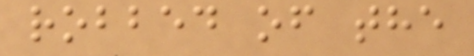robbed of the
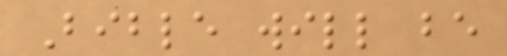Bible will be
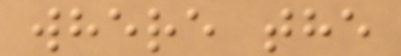where the
